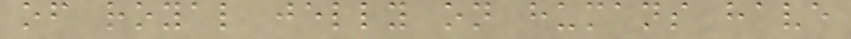of royal jelly on humans have
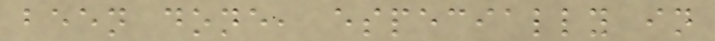been done, especially in
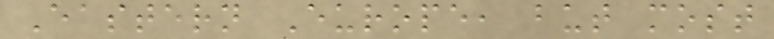Eastern Europe, but most
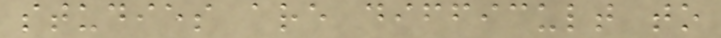studies are difficult to
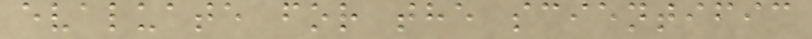evaluate for the scientific
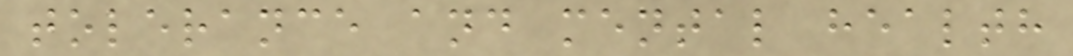tolerance and mental health
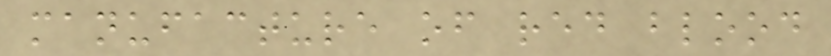manufacture of red blood
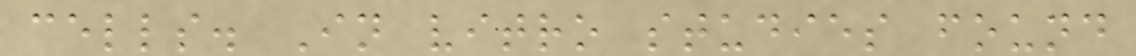cells. In vitro studies found
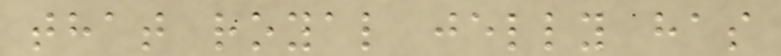that royal jelly has
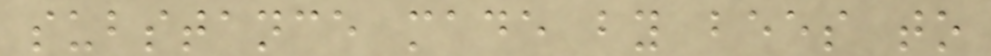substance made by bees to
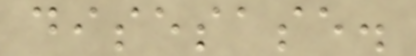disesase.
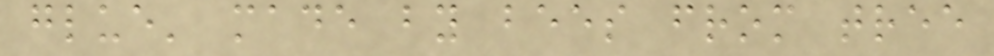glue' made by bees from tree
